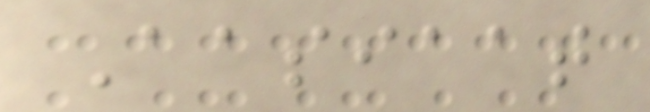Aasiaat
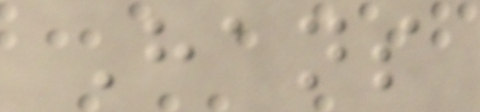Hans
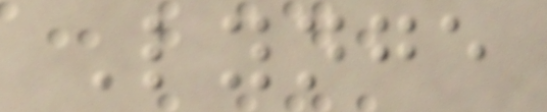Lynge
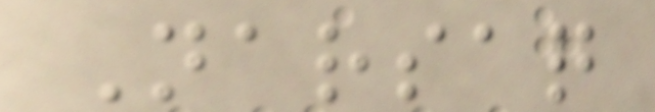Narsaq
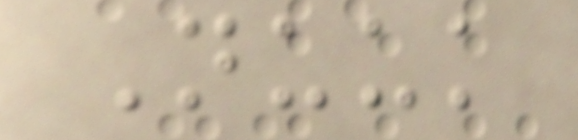Nuuk
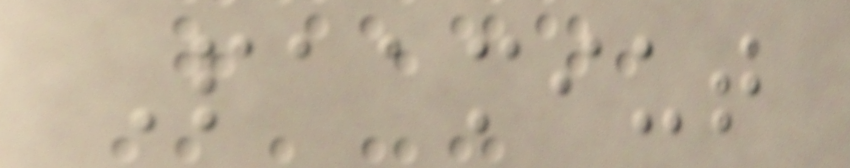Paamiut
